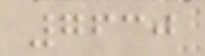7630
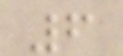6
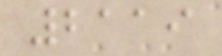2119
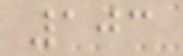103
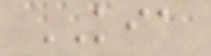KIA
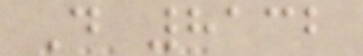D 8132
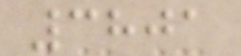3801
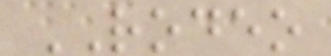RODEO
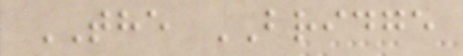THE BRIDGE
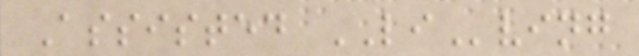Assisted LIving
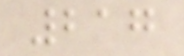217
